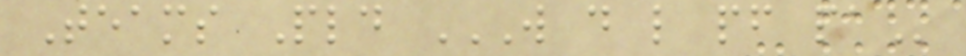Teams Pld W D L PF PA
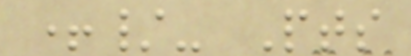+/- Pts
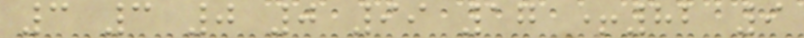3 3 0 0 99 17 +82 9
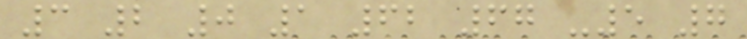3 2 0 1 62 67 -5 7
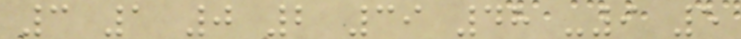3 1 0 2 39 48 -9 5
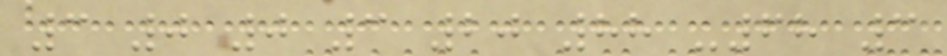3 0 0 3 20 88 -68 3
